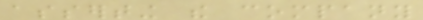asserting the company
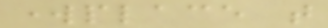workplace that
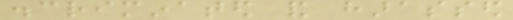discriminated and harassed
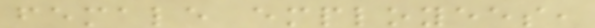female employees,
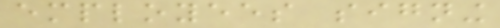employees signing
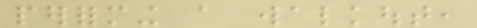performing a walkout,
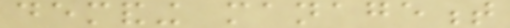demanding management
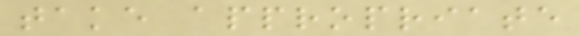take appropriate
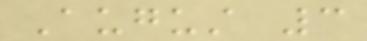August 3
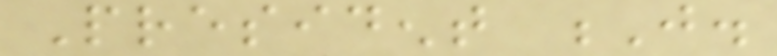President J.
